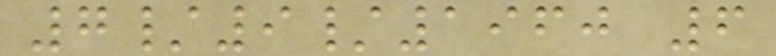7/9/1960 6
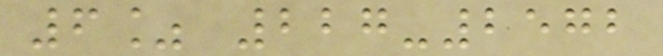6% 227-2572
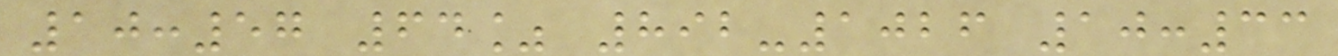10:57 64% 892-1026 10:33
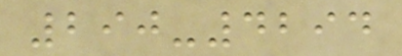290-4294
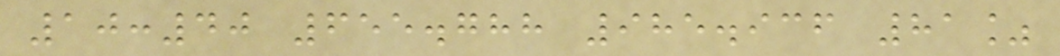10:40 655.788 985.936 81%
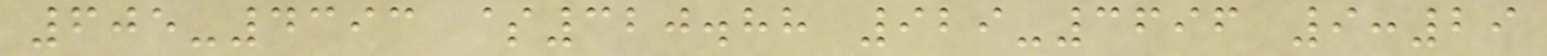605-4393 $320.88 929-3696 9:29
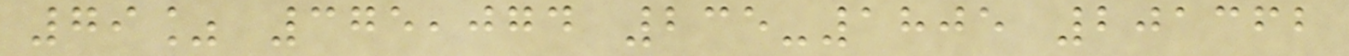79% 375,074 235-1805 201362
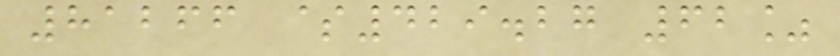81266 $429.27 62%
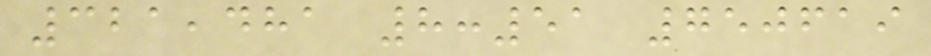321,481 8:51 750619
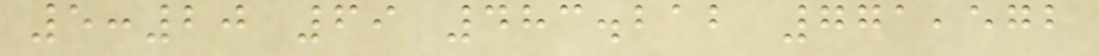5:20 69 483.212 771,572
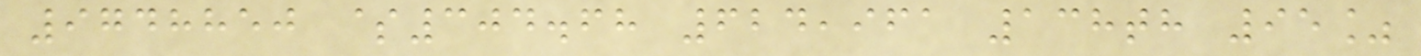9748850 $304.68 624,961 138th 95%
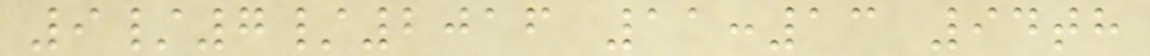9/7/2016 11:13 94th
